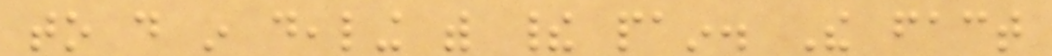to do in dealing with their pain. The fact
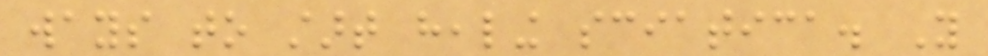ways to start healing sciatica. You
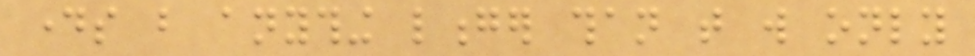days but anything longer than that will only
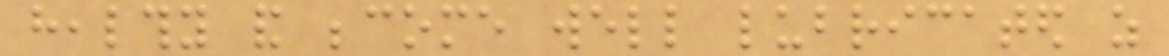healthy and become well lubricated as
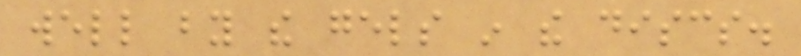well by the gels in the discs.
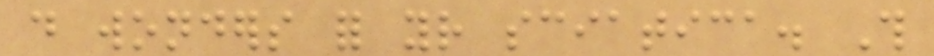do wonders for your sciatica. This
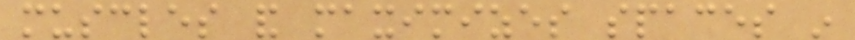muscles and maximizes spaces in
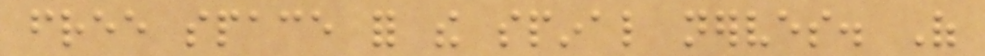free space for the spinal nerves. Of
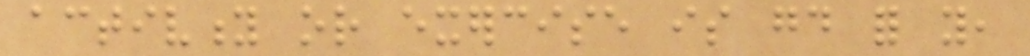activity or exercise is good for you,
